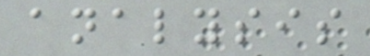analysis
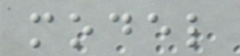model
